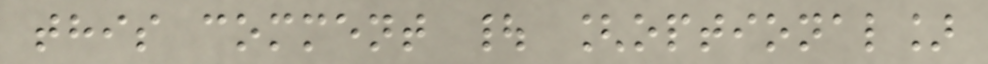this comment | [optional]
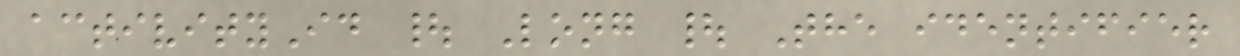activityId | Long | The identifier
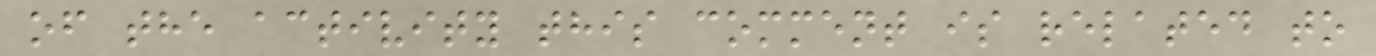of the activity this comment is related to
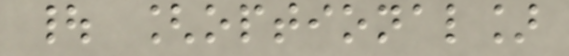| [optional]
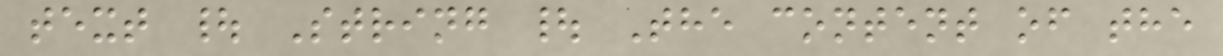text | String | The content of the
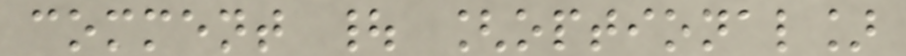comment | [optional]
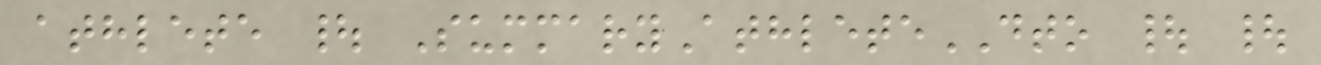athlete | SummaryAthleteDTO | |
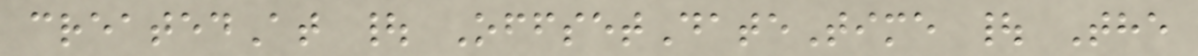createdAt | OffsetDateTime | The
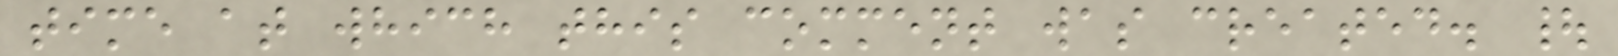time at which this comment was created. |
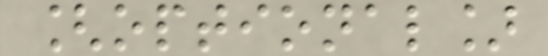[optional]
